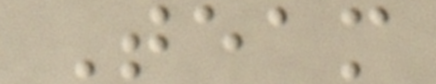Team
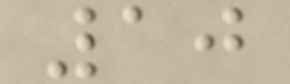10
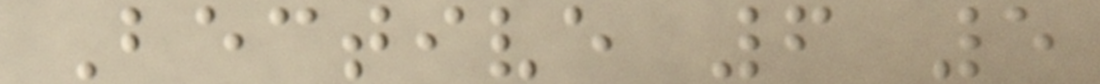Bective 6 5
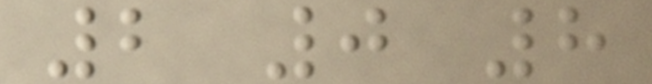2 0 8
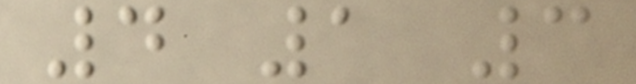4 1 3
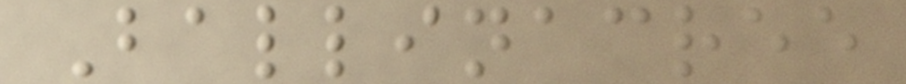Ballinacree
